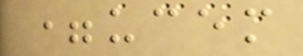=ucem
